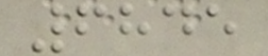6845
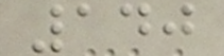140
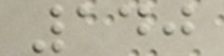140
